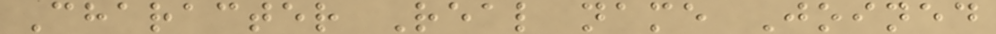Character Real name Joined
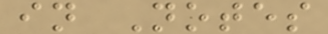in Notes
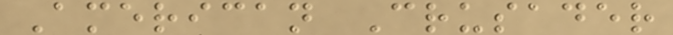American Crusader
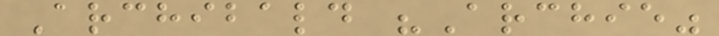Archibald "Archie"
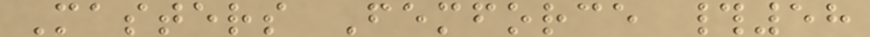Masters Femforce #58
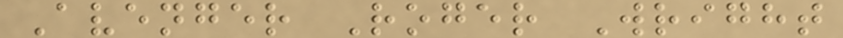Avenger Roger Wright
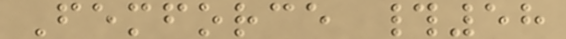Femforce #58
